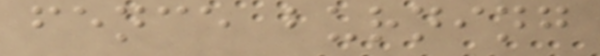fence burning
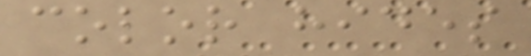color hides
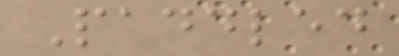Paddled
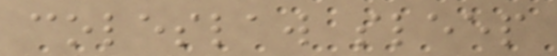coleslaw sleep
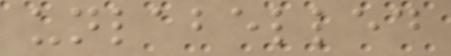unlabelled
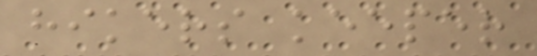hikers keeper
